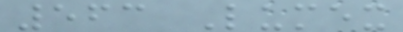563 Lumex
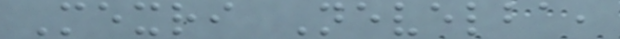Mexri Nevelba,
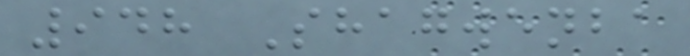948 Shagwenba
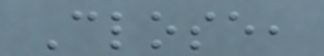Close,
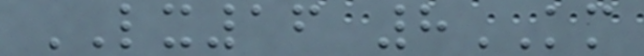LX16 8KM
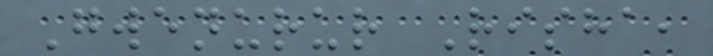Gwenurur Risha,
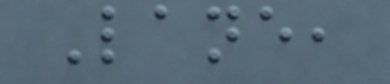Lane,
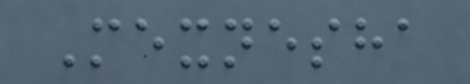Mexnesha
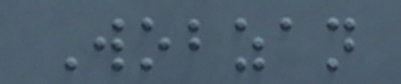Wobzan
